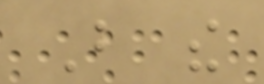But the
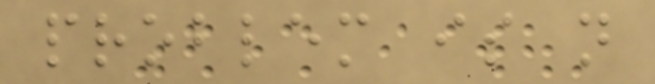problem is not
